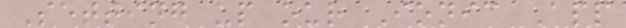Setting up our Ionic App
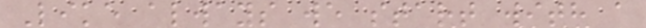Like always we start with a
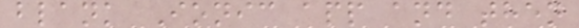blank Ionic app and then
